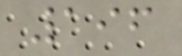196
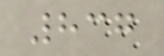837
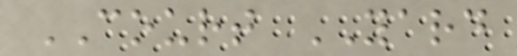COURT YARD
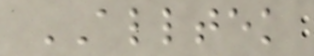ALLTEK
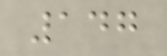147
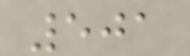501
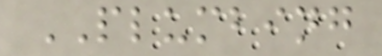PLUMBING
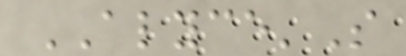ALYCE'S
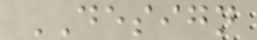DESIGN
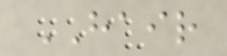HAIR
